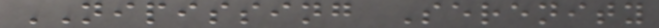NIPISSING Serenity
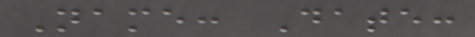Name: Date:
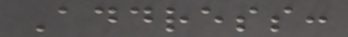Address:
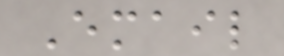Email
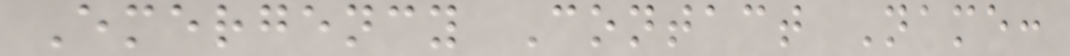Emergency Contact Name:
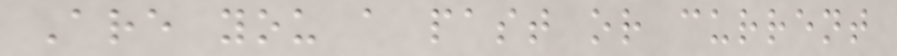Are you a past or current
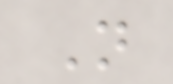N
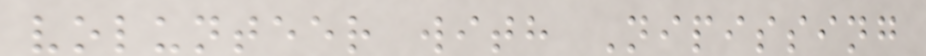volunteer with Nipissing
